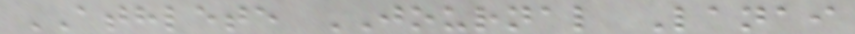ATHLETE JOURNAL Lanai
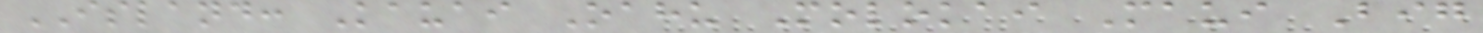ISLAND: Kauai Oahu Molokai Maui Big
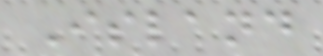Island
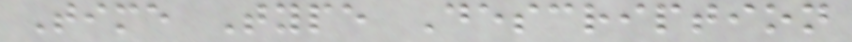Time Type Description
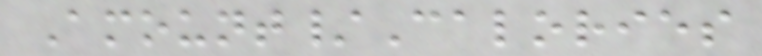Amount/Calories
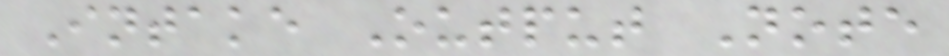Intake Output Note
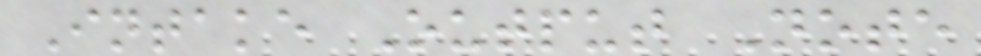Intake Output Note
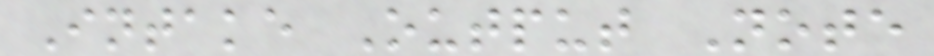Intake Output Note
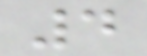4
